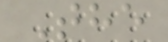The
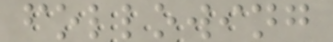following
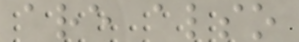are also
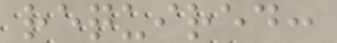required:
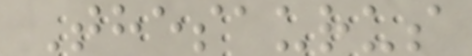Thesaurus
